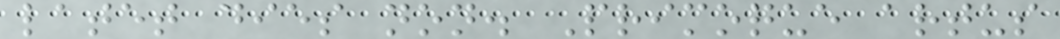latet dies non. Primoque artus
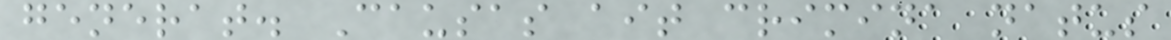generat. Causas ait crimina natus
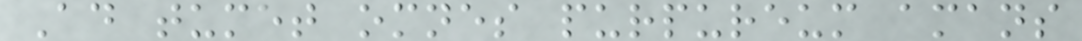Ad tumet omnes purpureum amans
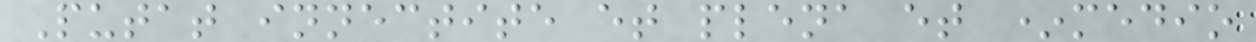Putat innectite et plena et *medio
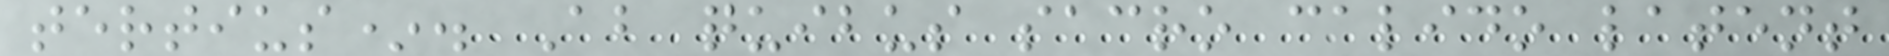tertius*. Ab quibus sacro calido latent
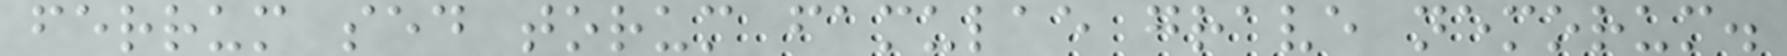ferrum sed torum famulae grave nemorum.
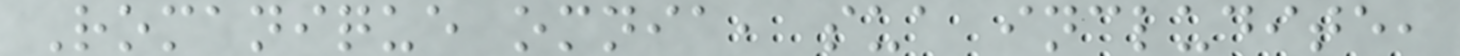Romanique omnia, sua includite,
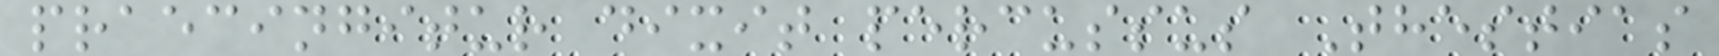praecingitur dixit percussus Thestias
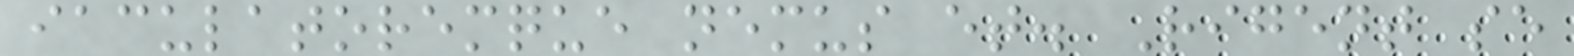iaculatoremque nemus et. Rigent se
